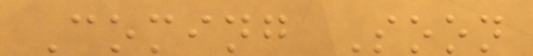Coming Soon
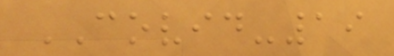COVID-19
